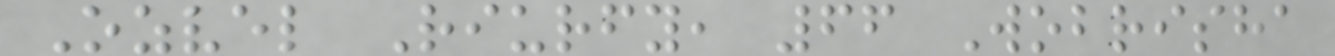Ozvel Riurfy, 66 Wobrisha
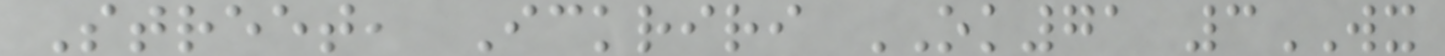Street, Ickriri OK71 3WX
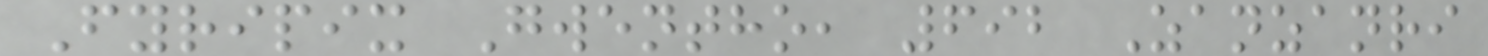Fyripix Gwentho, 692 Zanzanri
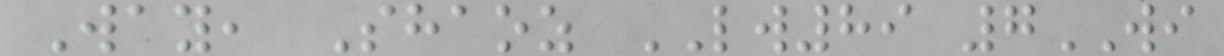Way, Shaoz LW89 7WI
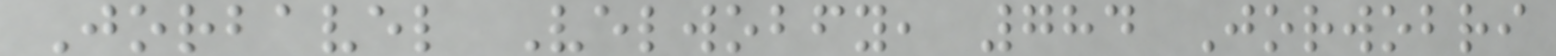Jorbavel Velwobfy, 784 Jorwobri
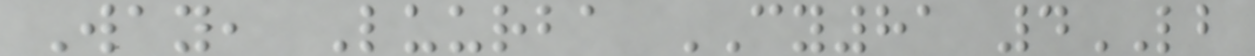Way, Luurba CY81 4LB
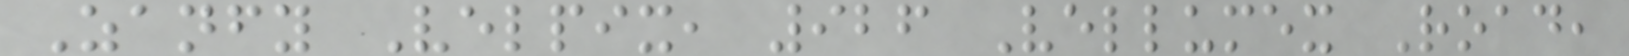Zanfy Velpix, 926 Vellumex Road,
